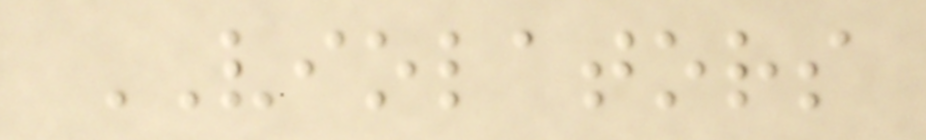VIOLATORS
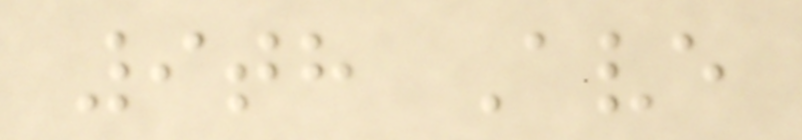9th Ave
